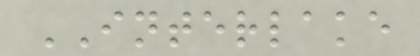INTERLAKE
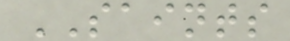SAINTS
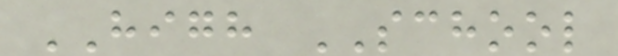HIGH SCHOOL
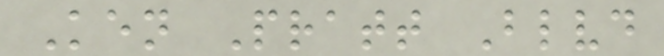Ken Pratt Blvd
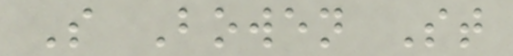S Bowen St
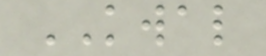KWAL
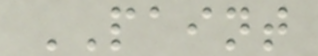PAINT
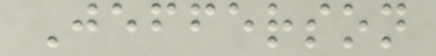Jefferson
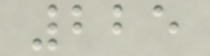225
